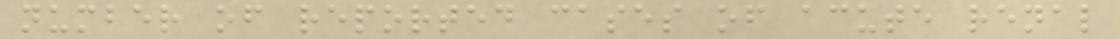number of reported cases of acute renal
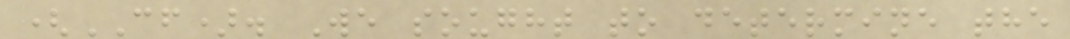(CF). We sought to determine the
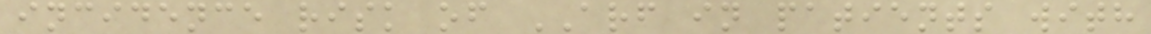incidence risk of ARF in patients with
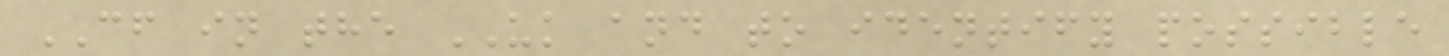CF in the UK and to identify possible
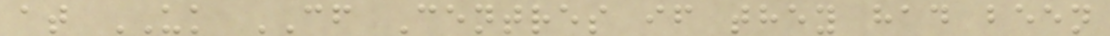at UK CF Centres if they had been
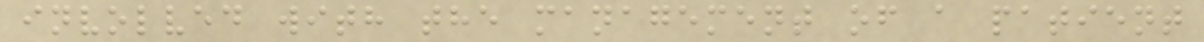involved with the management of a patient
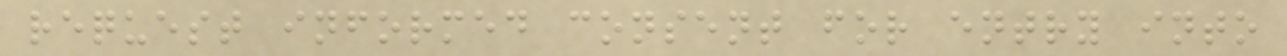request informed consent for entry into
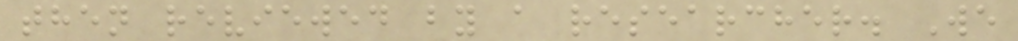then reviewed by a researcher. We
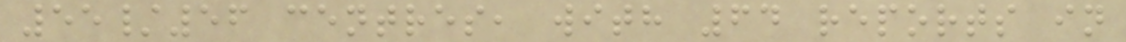55/56 centres, with 64 reports in
